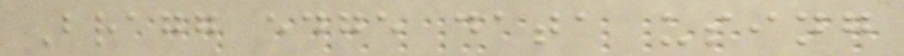Bragg edge data using
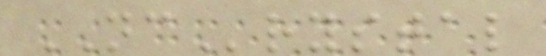NCrystal
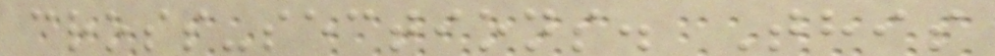cross-sections. This
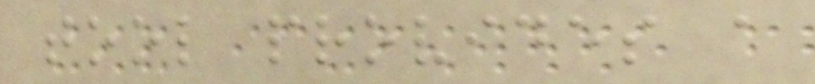tool provides a
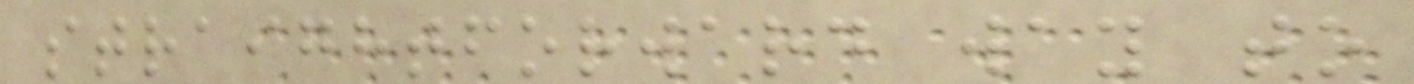straightforward way to
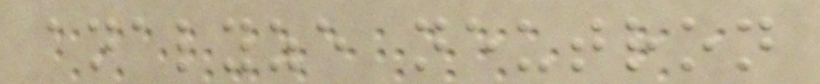analyze neutron
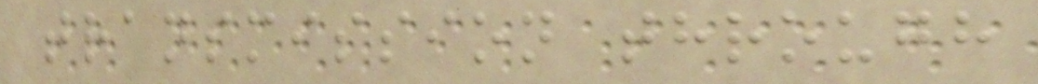transmission through
